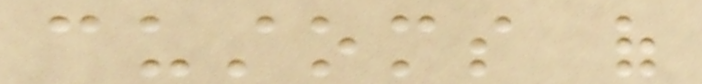customs of
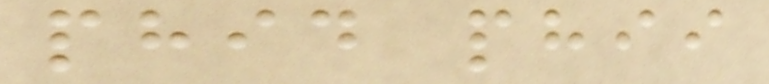phid phii
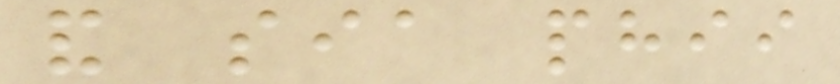and sia phii
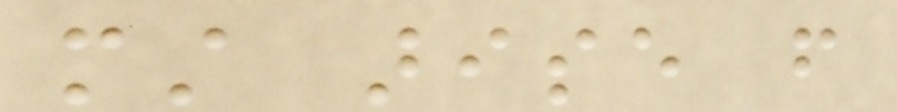must arise from
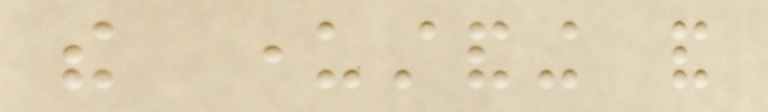the understanding and
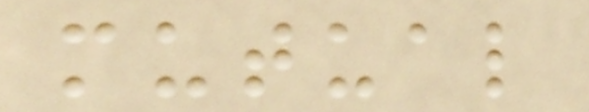mutual
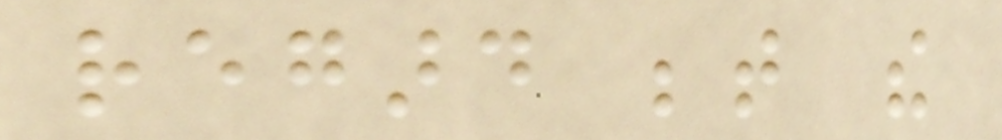regard between the
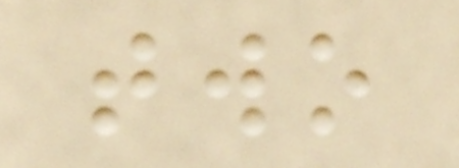two
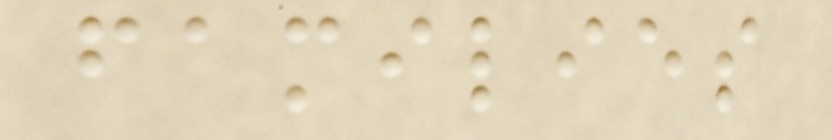families
